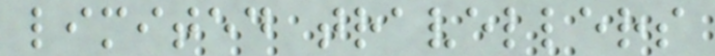limited travellers
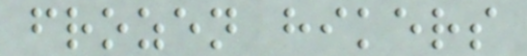frozen hikers
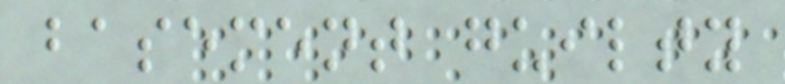basement guilty
